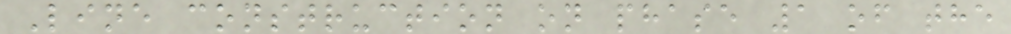Line construction on phase 1 of the
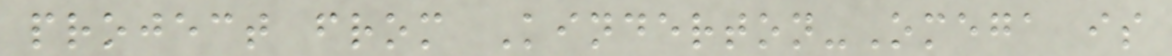project from Kinderton-Omega is
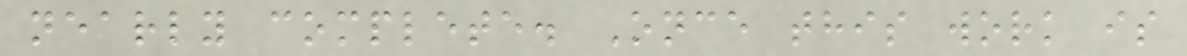nearly complete. Once this work is
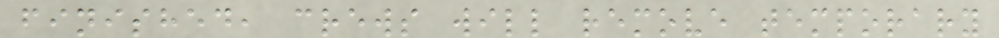finished, crews will remove temporary
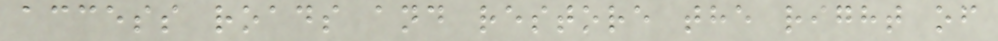access roads and restore the right of
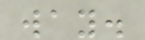way.
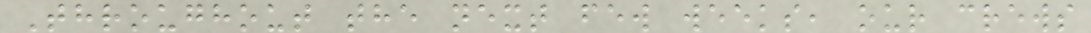Throughout the next few weeks, our crews
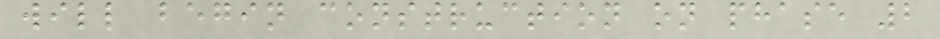will begin construction on phase 2
